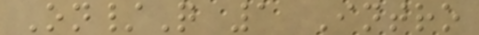On/Q 1 Intro
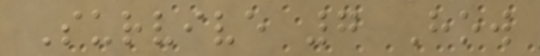Survive 7 How
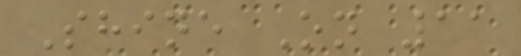Shine On 11
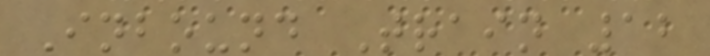Inbound Train 12
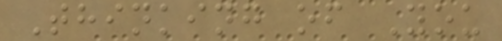Thinking of You
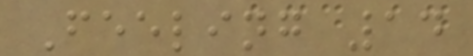Feeling 14
